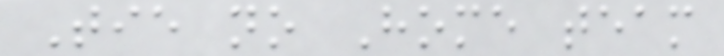Tie no Home team
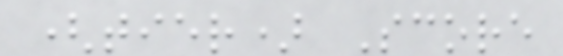(tier) Score
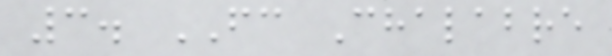3. FC Chalabre
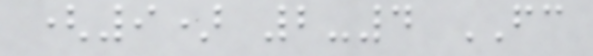(9) 2-4 FC
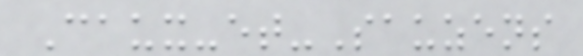Caux-et-Sauzens
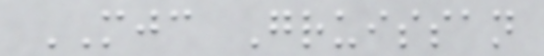MJC Gruissan
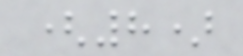(8)
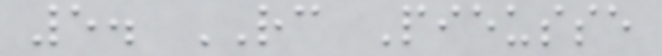5. RC Pieusse
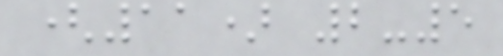(11) 2-5
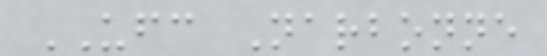UFC Narbonne
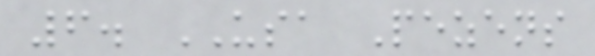6. USA Pezens
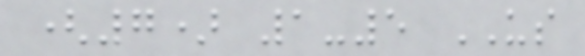(7) 1-5 US
